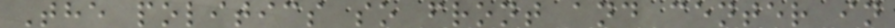The politics so front and center in
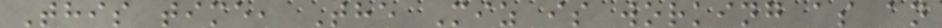This time, The Miz is working as an
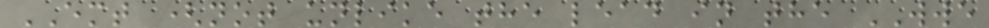EMT (not unlike the lead in the WWE
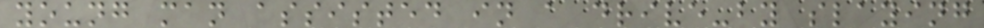young man assisted in a drive-by slaying
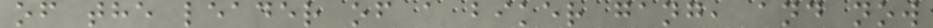of the leader of a biker gang, and now
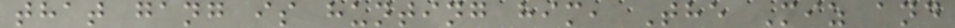that gang is hunting him, The Miz and
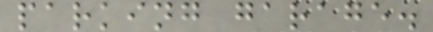parking garage.
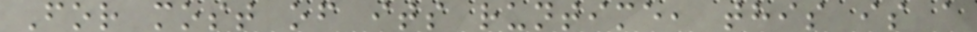For most of its runtime, this is a
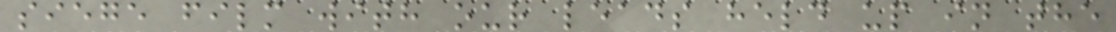siege film with our leads held up in the
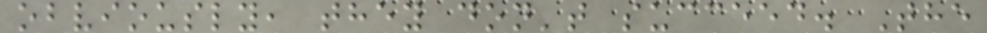obviously, they don't succeed. The
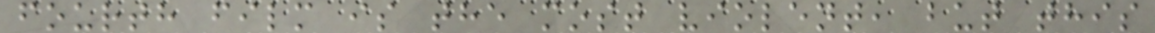fourth film is the most violent, but this
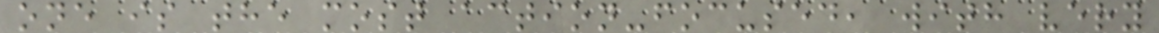one is the most action-focused, with very
